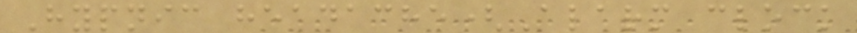Hypnic headache(Alarm clock
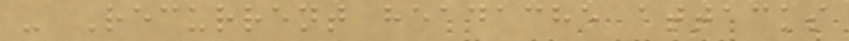- Recurrent headache attacks
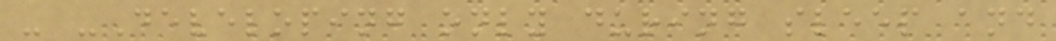- -Developing only during sleep and
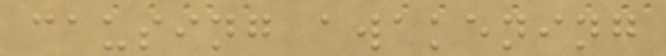causing awakening
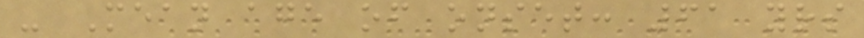- Mean age of onset: 61 yrs
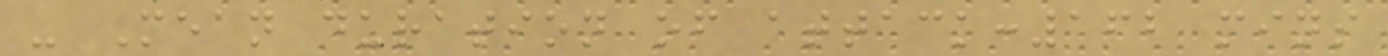- Mean duration of attack:162 mins
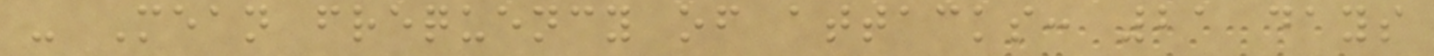- Mean frequency of attacks: 21 days
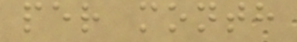per month
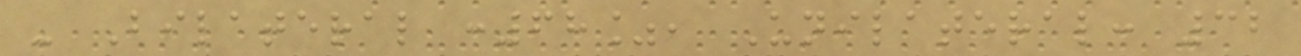- Bilateral :68%, Unilateral: 32
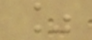%
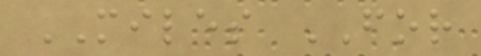MILES FOR
